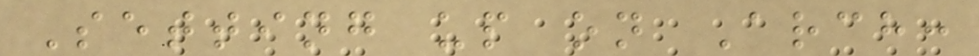Setting up on Arch:
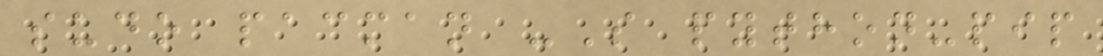sudo pacman -S python-pip
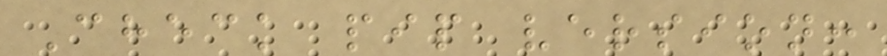Check pip version:
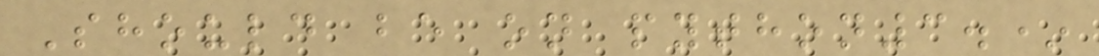Should be on python3.*
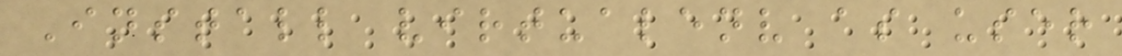Install virtualenv as user
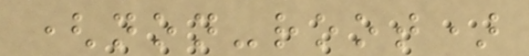(non-root)
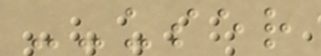--user
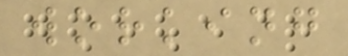working
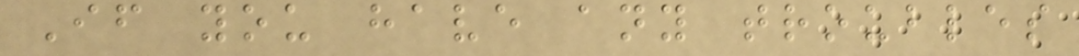If you have any troubles
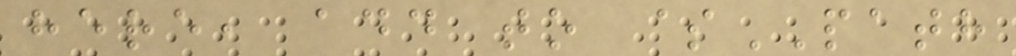here, add to $PATH
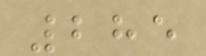285
